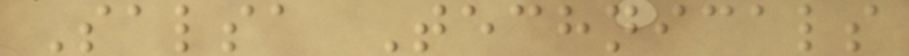Salsa Technicals
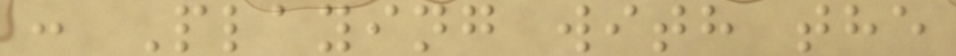: Playing with the
